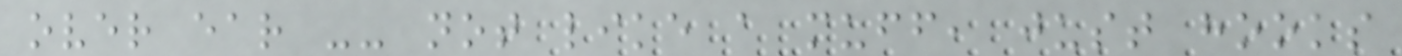over ear -- not like a muff, just hooks
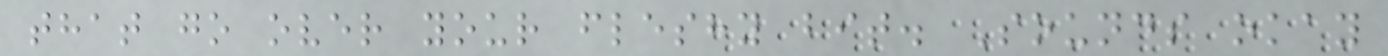that go over your fleshy bit. Sounds okay
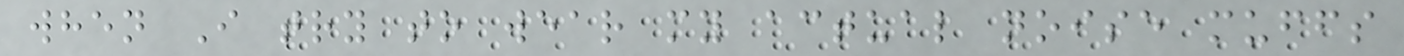when I try to wear my actual noise muffs
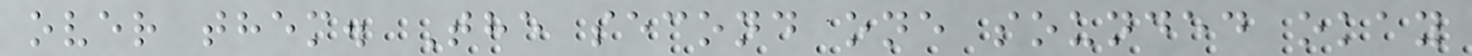over them. The second one sounded okay
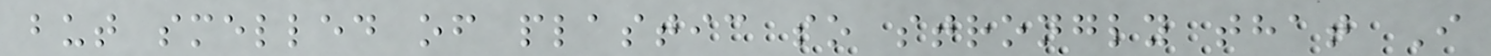but smelled of plastic so strongly that I
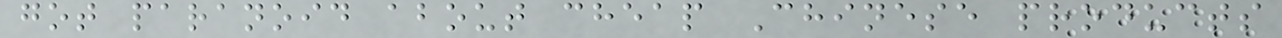got paranoid about cheap Chinese products
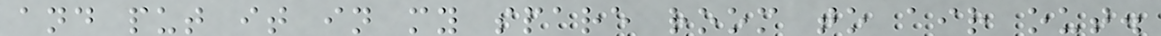and put it in my spare room to air out.
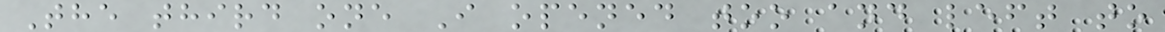The third one I opened too and left to
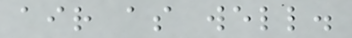air as well.
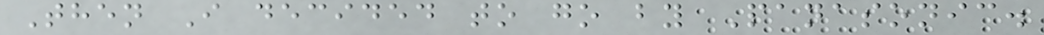Then I decided to go by Panasonic.
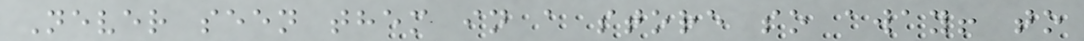Never seen them in a store so away! to
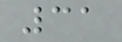31
